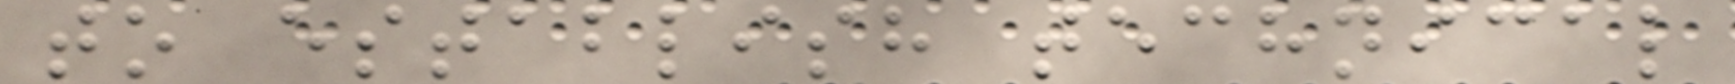to establish technical
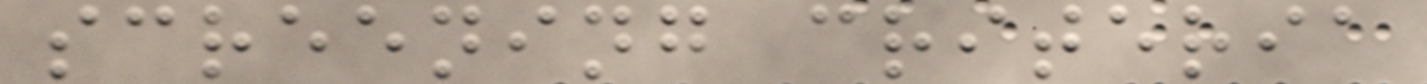screening criteria
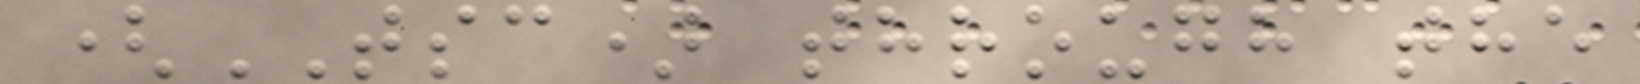(TSC) through the
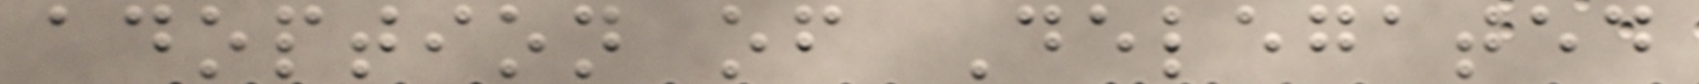adoption of Delegated
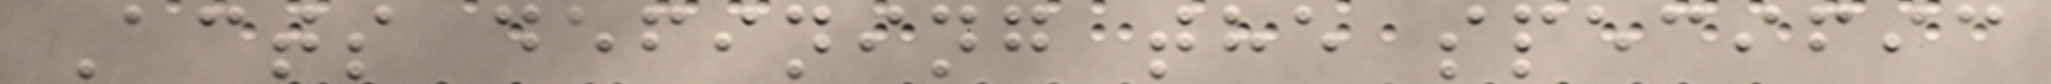Acts defining the specific
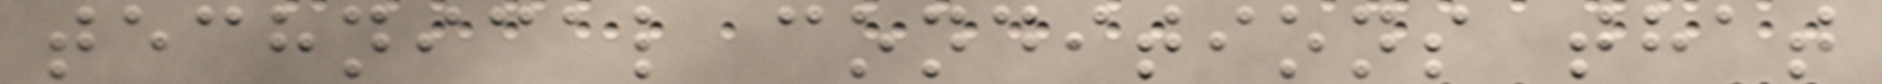technical conditions that
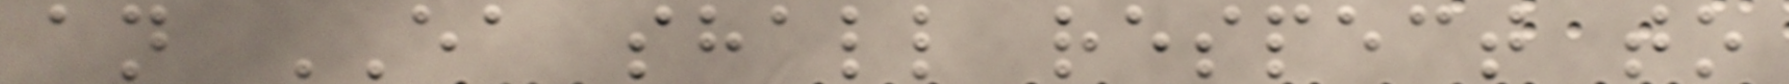an EA shall respect to
